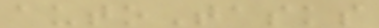autoTasks
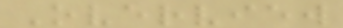Overview
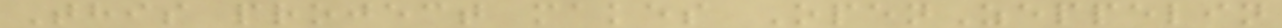This project makes OpenZeppelin
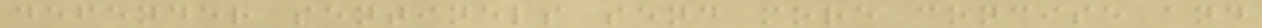defender sentinels send more concise and
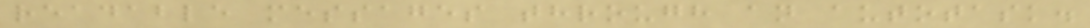readable messages through an autotask.
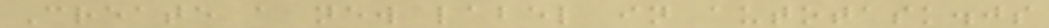Create a new label in autotask.js
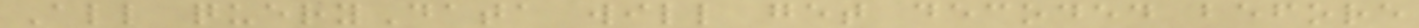All queryData will get decoded before
